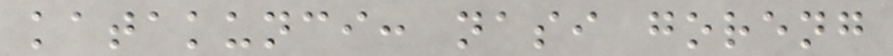katakunci: nasi goreng
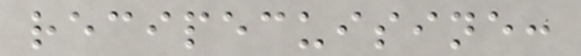recipecuisine:
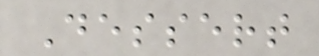Dessert
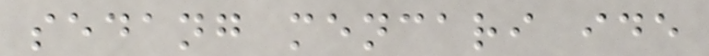sedang mencari ide
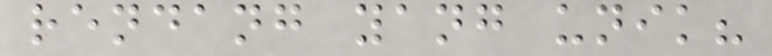rendang yang unik?
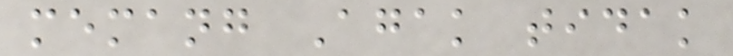memang Agak tidak
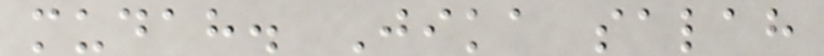mudah. Jika salah
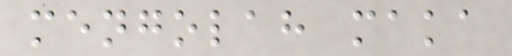mengolah maka
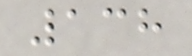138
